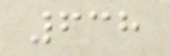638
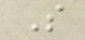S
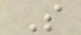S
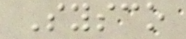Sysco
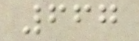667
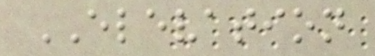ELEVATION
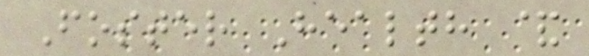Foster Health &
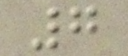7
